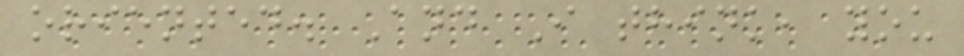oriented. And I think, you
